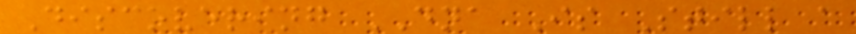Discovering DNA Is Still a
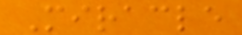Miracle
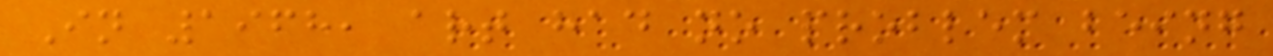In 1968, art had no problem being
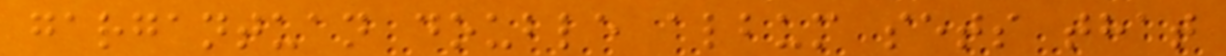gargantuan double album sets that
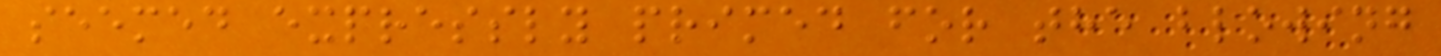seemed expressly primed for the blowing
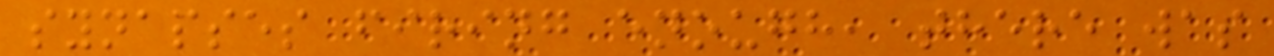synapses firing enough, there was
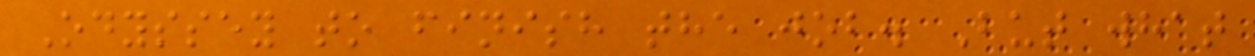Odyssey to finish the job. But what
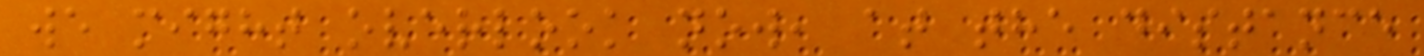we might overlook now, at the distance
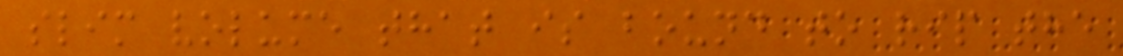slim volume that is bound to rip the
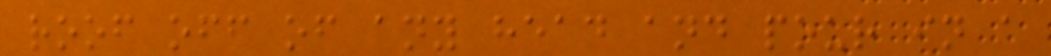roof off of any head and pour in a
